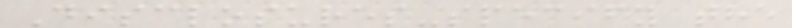Disclosures-specify the
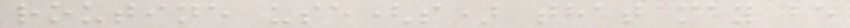routine use(s) that may be
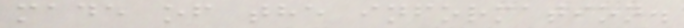made of the information.
